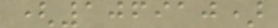(106910)
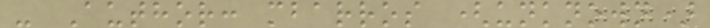- Author: mbarros (unknown)
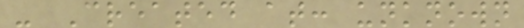- Created at: unknown
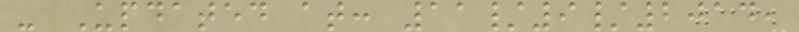- Updated at: 11/9/2014,
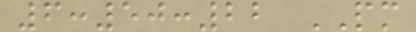6:50:22 PM
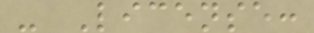- License:
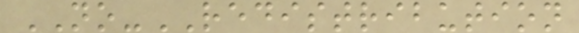NO-REDISTRIBUTION
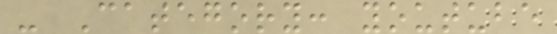- Category: youtube
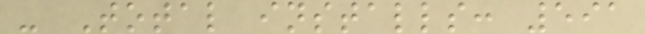- Total installs: 591
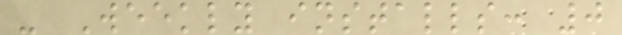- Weekly installs: 0
